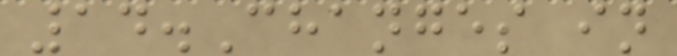14.Changes in
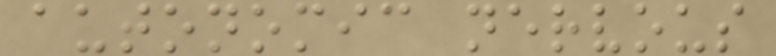autonomic nervous
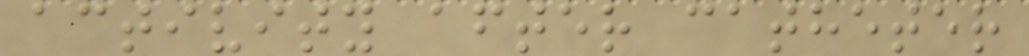activity after catheter
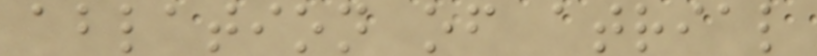ablation of atrial
